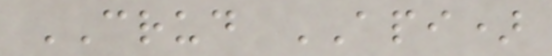CRUD API)
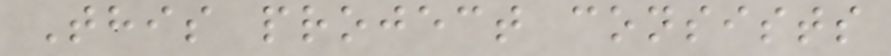This project consists
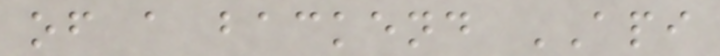of a backend API
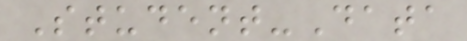Student-Data
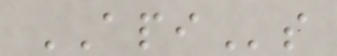APIs
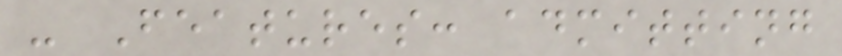- Features: admitting
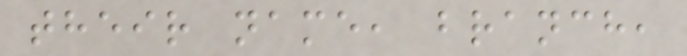their name, branch,
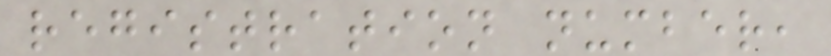registration number,
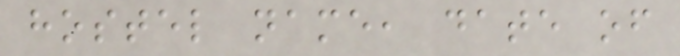hostel name, date of
